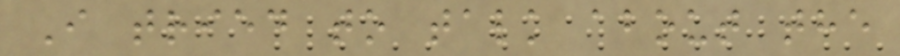I tried to talk about the
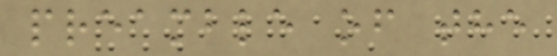preamble of the
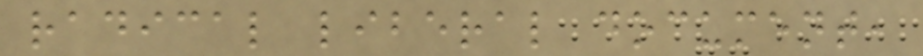radical liberal document,
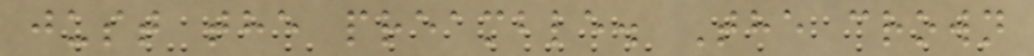just the preamble. The crown
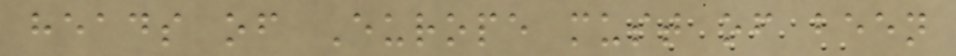heads of Europe must of been
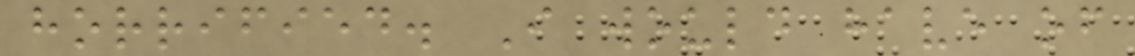horrified. I would have of
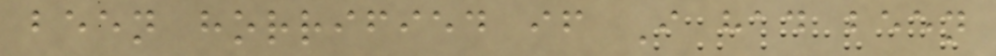been horrified if I had been
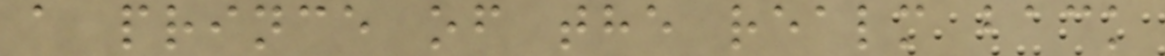a prince of the realm back
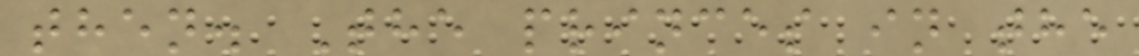then. The princes in the
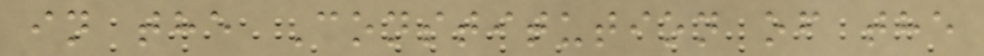in the Constitution of the
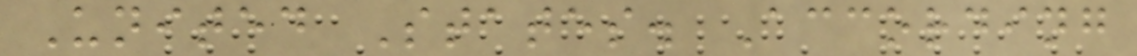United States. According
